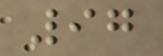97
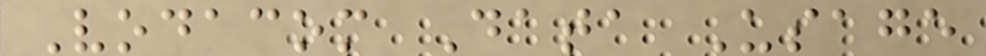Vodacom Data Usage
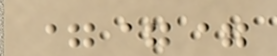===
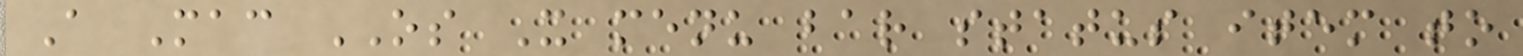A Mac OS X menu bar status item to
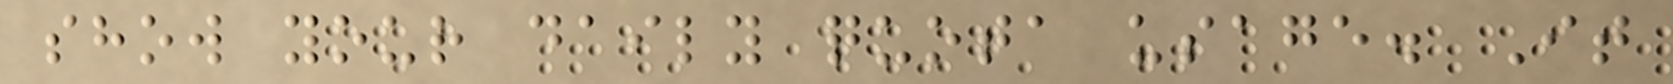show your daily quota usage. It
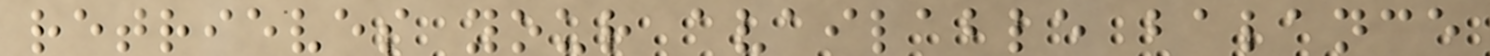retrieves your available balance
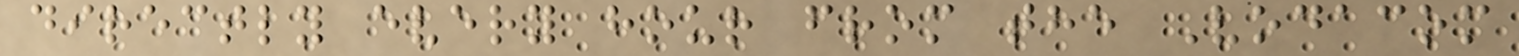directly every hour from the Vodacom
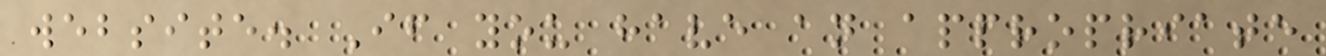website. If you have an appropriate
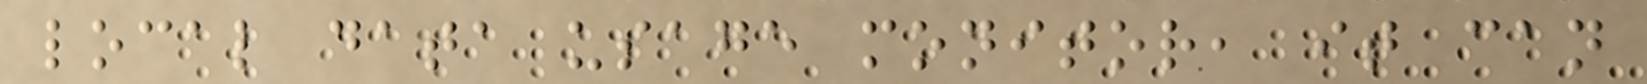local data usage monitor, it can
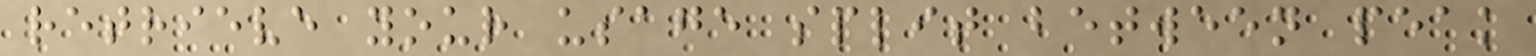retrieve your usage split between peak
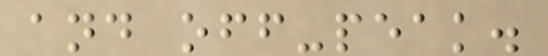and off-peak.
